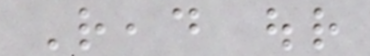Read our
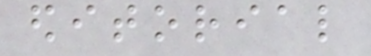editorial
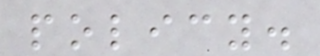policy.
